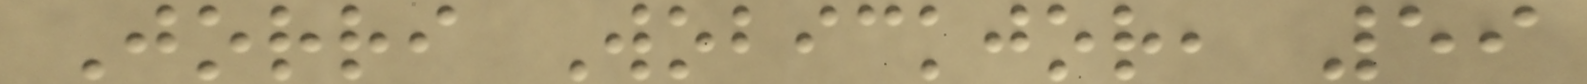Jorri Wobickjor, 59
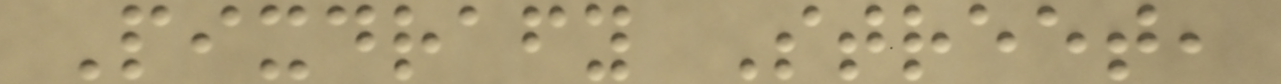Pixdrafy Street,
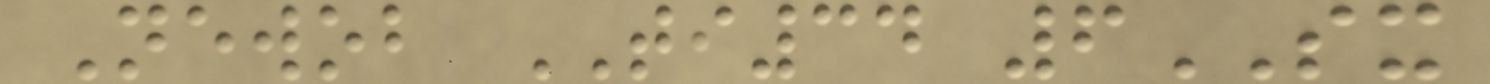Newob TI34 6SX
